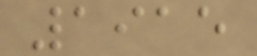1915
